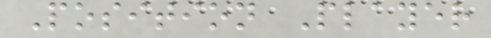Position Player
